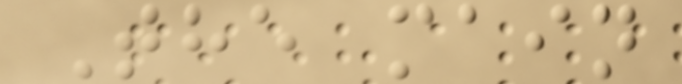The main
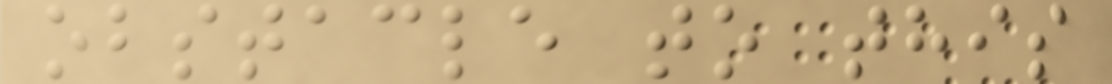obstacle to this
